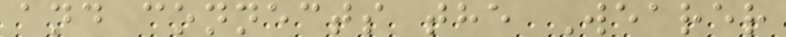and connects the Wearer
